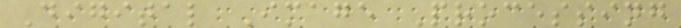Digital Image Processing
